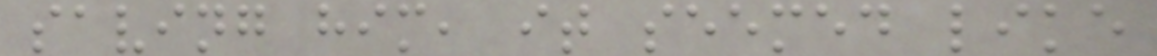saving him, it seemed like
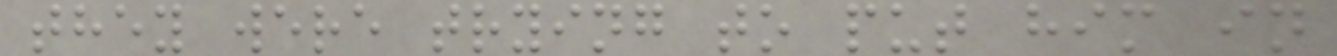they were trying to put him in
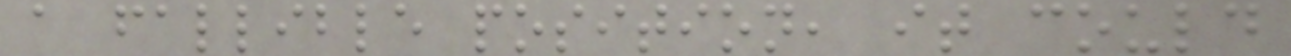a fallible position, it could
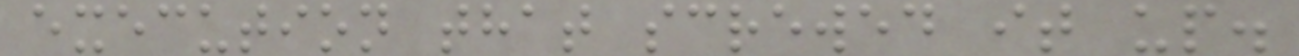execution that screwed it up.
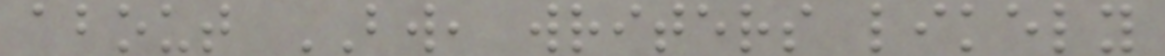about BW, writers likely
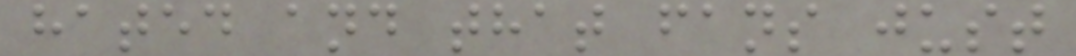hated and that fans just
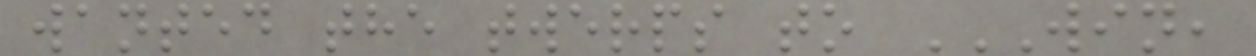wanted the twerps to WIN,
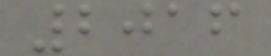2016
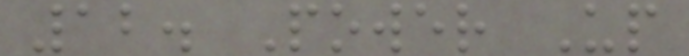12. Power Up
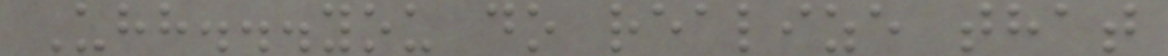Uhh...you do realize that
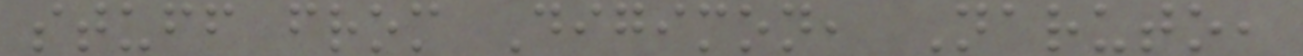stuff from Digimon, Naruto,
